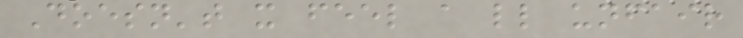Doesn't it feel a little unfair
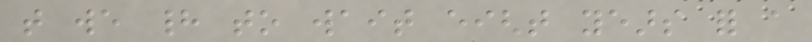that we had to wait eight years for a
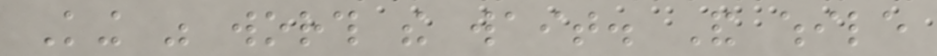King was worth the wait. And while
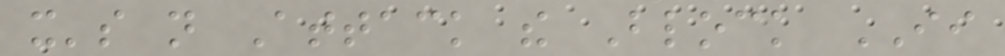it's not Attack the Block II
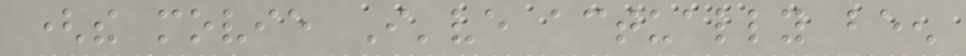(the movie I've actually been
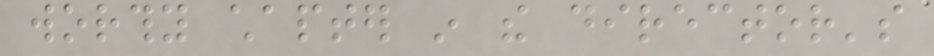worthy chapter in the director's
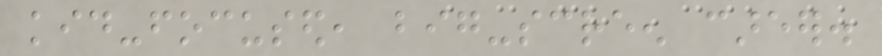kid-focused, big-screen career.
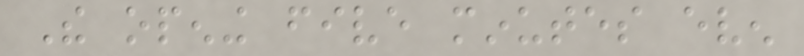The opening five minutes even
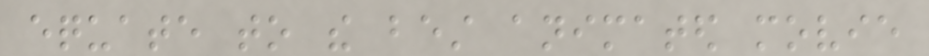equate to the best animated movie
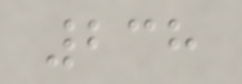238
